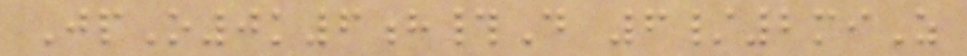JpO0k6h#D 6/2miZ
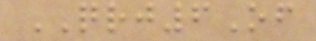QRJ6Of
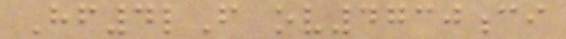Hf4lF ov4730ci
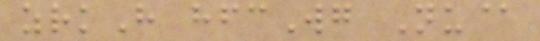zrkH hfcWg Nu@
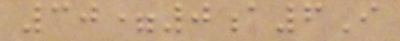30=0a6I
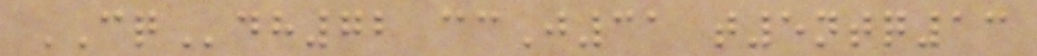CQdh72 ccJ31 t5ntq13
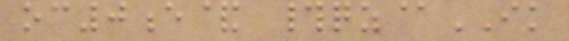oc0e& #qz@IK
